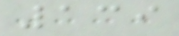139
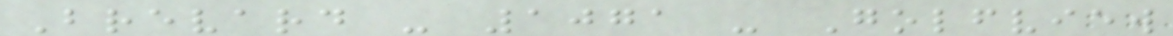Brevard - 1071 - Golfview
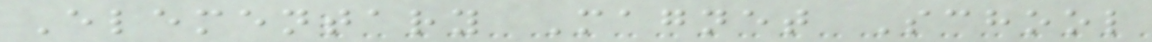Elementary Magnet School
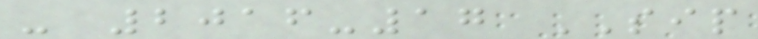- 2016-17 SIP
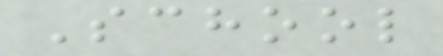School
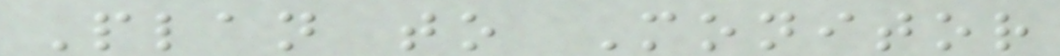Plan to Monitor
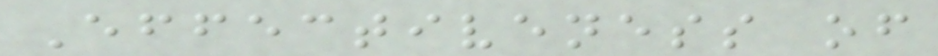Effectiveness of
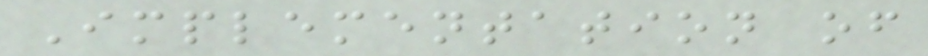Implementation of
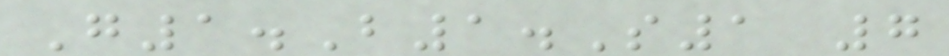G1.B1.S1 7
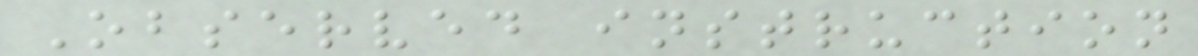Observed instruction
